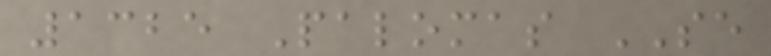1325 Palomas SE
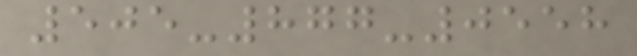505-877-0558
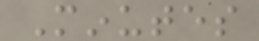Minutes
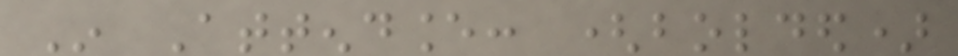In Attendance: (bolded)
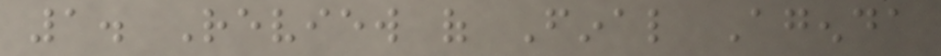1. Review of Final Agenda
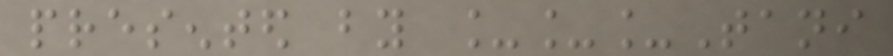presented by ___Tani
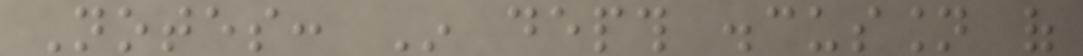Notes: In depth discussion of
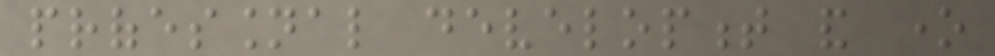professional development and one
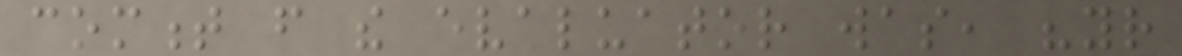comment from the evaluator was, "your
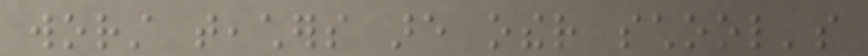worst teachers are other school's
